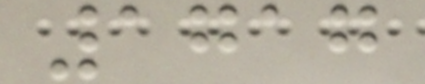1717
